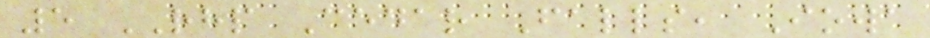5 RHP Cedar Falls, Iowa
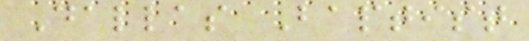Dallas Baptist
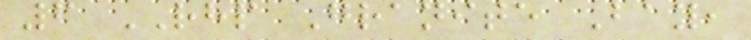6 RHP Granite Bay,
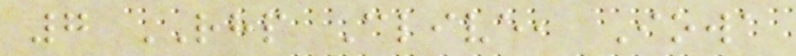7 RHP Clive, Iowa
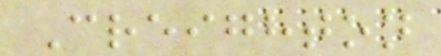Creighton
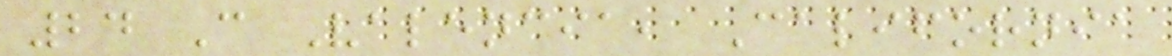24 C Valencia, California
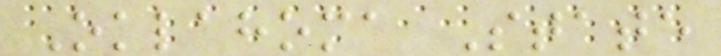Oklahoma State
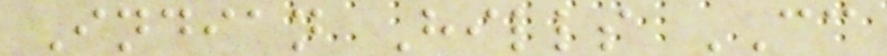Indian Hills CC
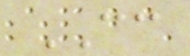CC
